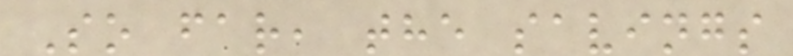So far, the savings
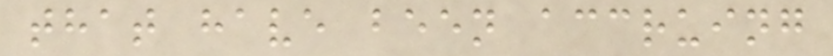that have been accruing
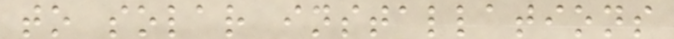to solar installations
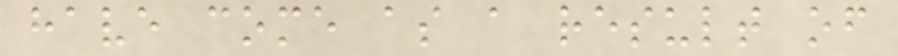have come as a result of
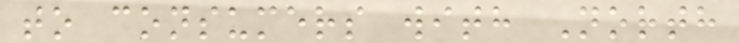to consumers with North
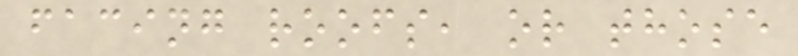facing roofs, or those
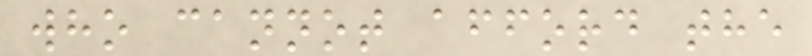who cannot afford the
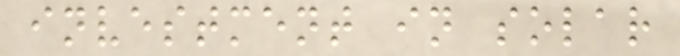investment in solar
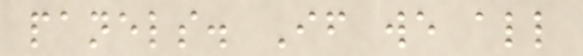panels. If we all
